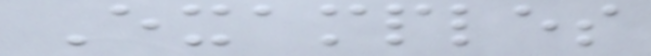Examples
